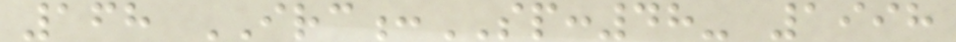168 IRC:SP:48- 1998
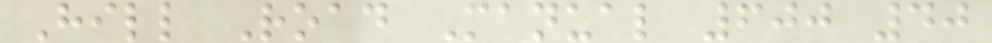Hill Road Manual 600 40
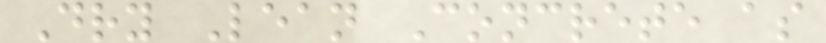Dry Lean Concrete as
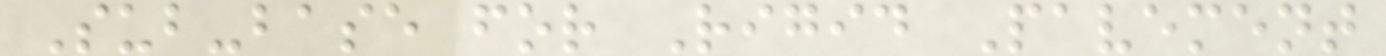Sub-base for Rigid Pavement
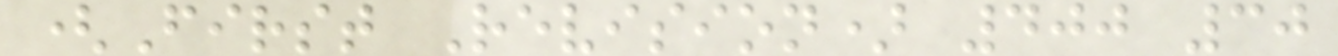(First Revision) 400 30
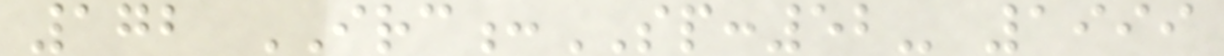172 IRC:SP:52- 1999
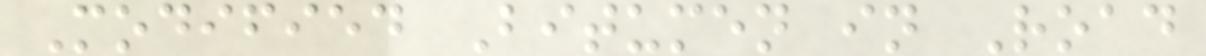Modified Bitumen in Road
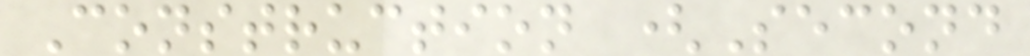Construction (Second
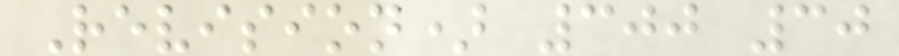Revision) 300 30
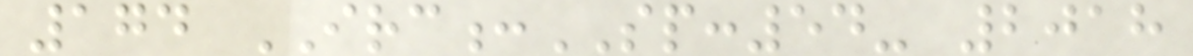174 IRC:SP:54- 2018
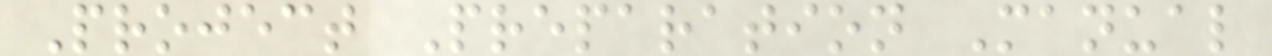Project Preparation Manual
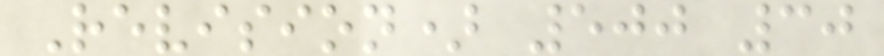Revision) 500 30
